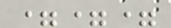===
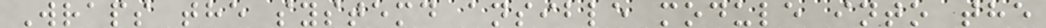Wraps the systemd ansible module into the
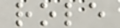role
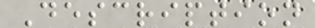Description
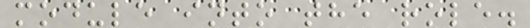module into the role.
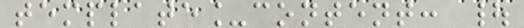template_content: |
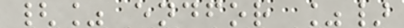{% endfor %}
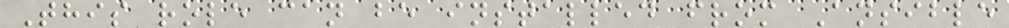This role can be installed from Ansible
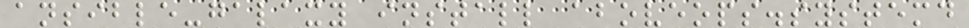ansible-galaxy install aboveops.systemd
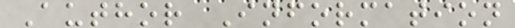Author Information
